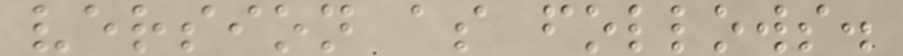version as follows.
